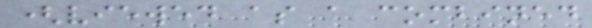(viewed as a combined
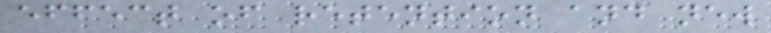effect of retention and new
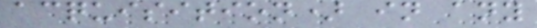acquisition) in any
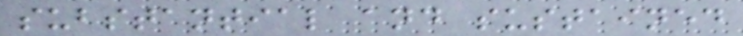substantial and sustained
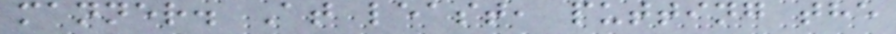manner. At least, putting the
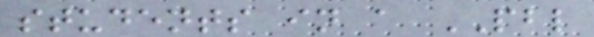students in a PBL
